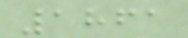1861
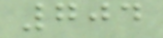704
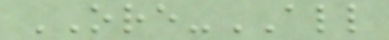ORE-ALL
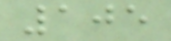105
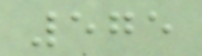575
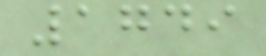1749
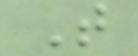T
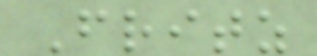Fritz
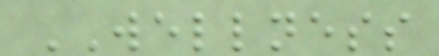WELLNESS
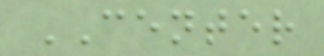CENTER
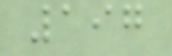197
